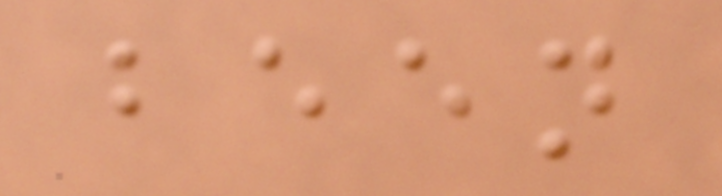been
